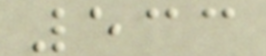533
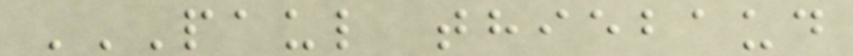PAUL THIEBAUD
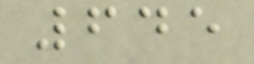645
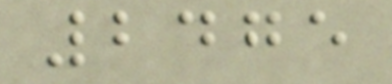2475
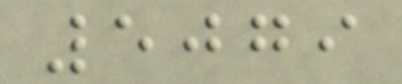5079
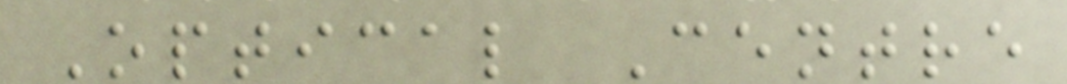Optical Centre
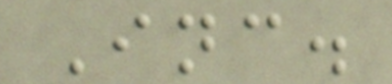Inc.
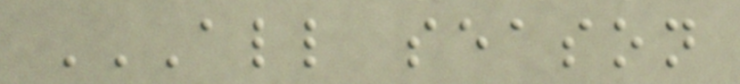ALL SEASON
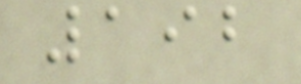192
